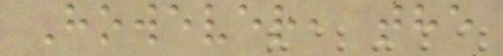However, the
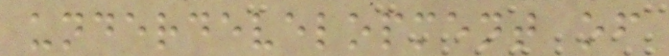underdevelopment of
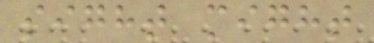sight might
